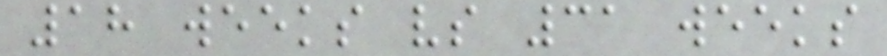18 weeks vs 31 weeks
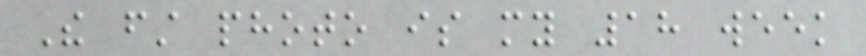The first photo is my 18 week
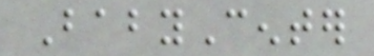BabyCenter
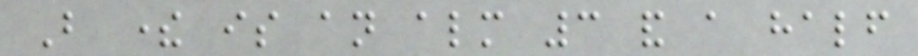But there is an almost 3 and a half
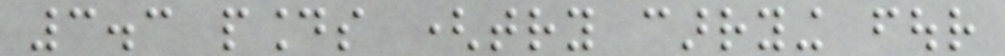3.3 pounds (try carrying four
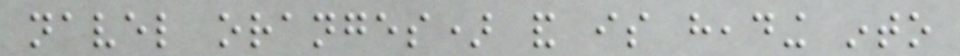navel oranges) and is heading into
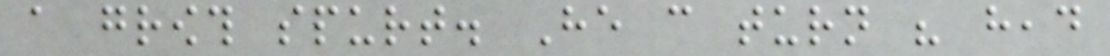a growth spurt. He can turn his head
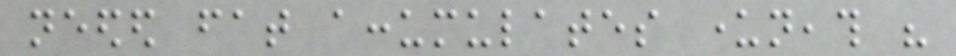needed fat accumulates underneath his
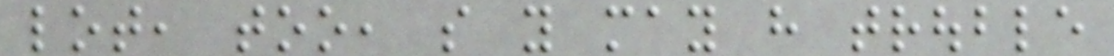lot, too, so you may have trouble
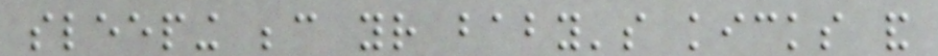sleeping because your baby's kicks and
